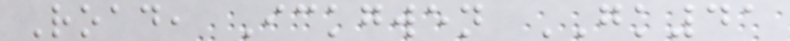Road, Ickgwen GK41
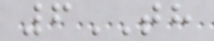6TH
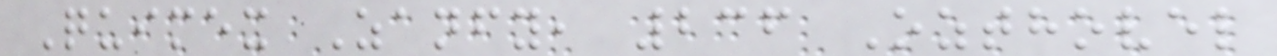Quimex Zanfy, 236 Ozthovel
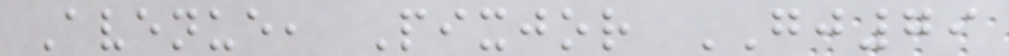Avenue, Pixjor GJ79
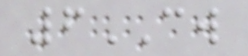6CW
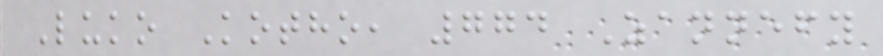Luko Kotho, 774 Zannefy
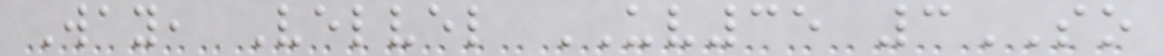Way, Velvel UV35 3SO
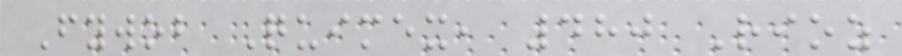Fywob Quimex, 480 Rioz
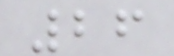26
